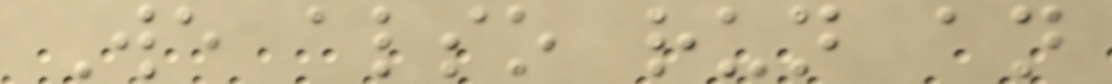We also run an
